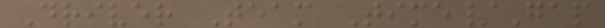Driver Team Time/Gap
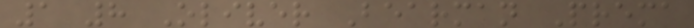1 8 Oliver Bearman Prema
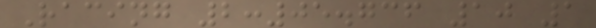Racing 2:05.736 10 1
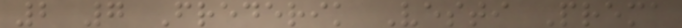2 7 Frederik Vesti Prema
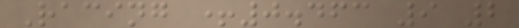Racing +0.463 9 2
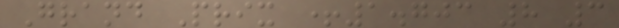Grand Prix +1.703 8 3
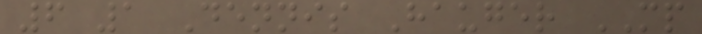6 1 Dennis Hauger MP
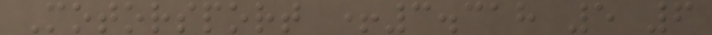Motorsport +3.318 5 6
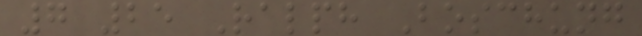7 25 Ralph Boschung
